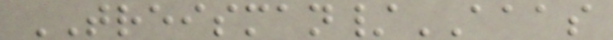TREISMAN/AAAS
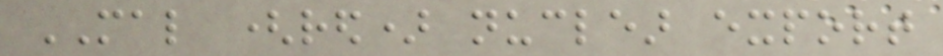MAL (red) nuclear export
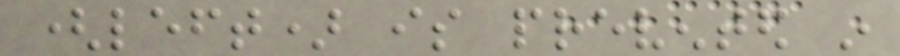(left) is prevented in
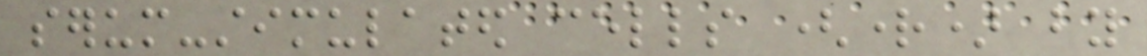serum-stimulated cells (right) by
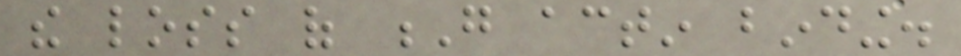the loss of G actin binding.
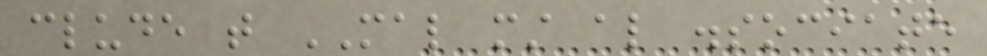clude that MAL must also dissociate
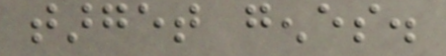target genes.
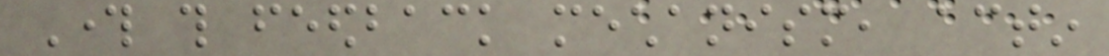Through this feedback mechanism, actin
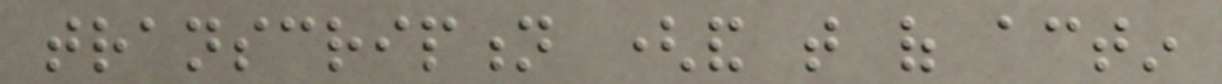transcription (and that of actin
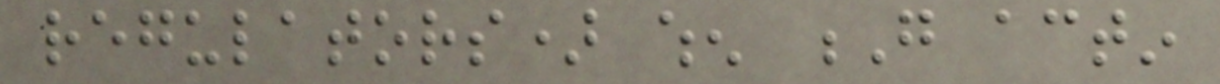regulators) when G actin
